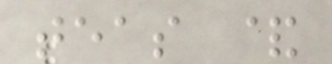teas &
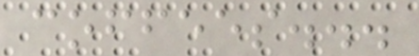coffees...
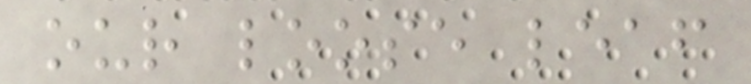our loose leaf
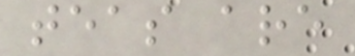teas are
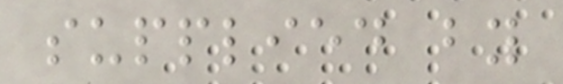supplied by
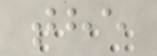the
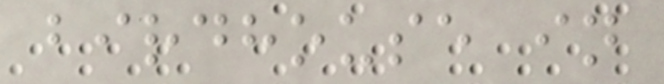birdhouse in
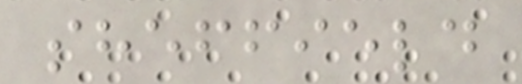sheffield
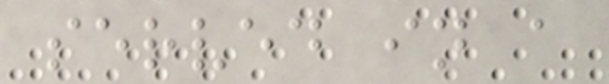served in a
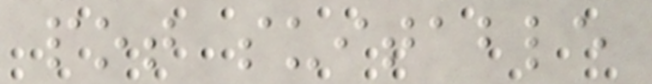pot suitable
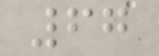67
